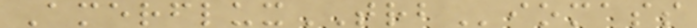AmerfluxTRBiomass
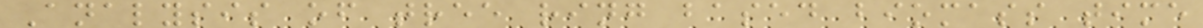Analysis of tree ring based biomass time
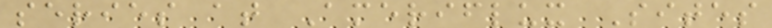series at Ameriflux Sites
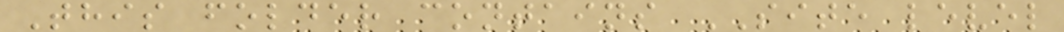This folder contains SITE level
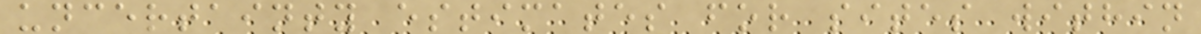uncertainty estimates for sites within
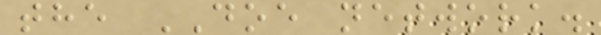the DOE network.
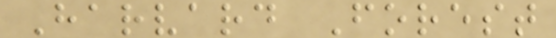Harvard Forest
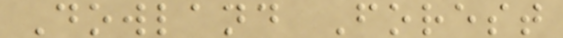Dowland Forest
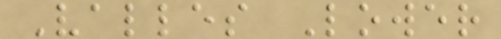Valles Lower
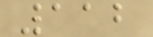112
